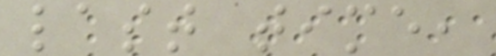last time,
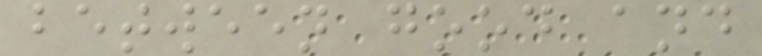between good and
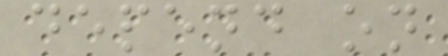depend on
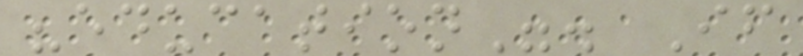"education". If
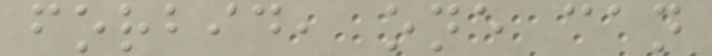forbid, one can
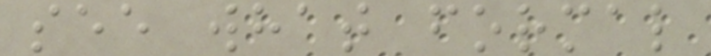see what formal
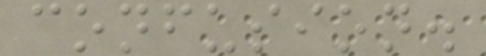confusion.
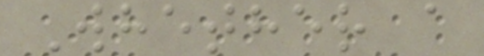Whether a
